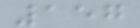157
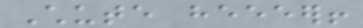Chute heeeer!
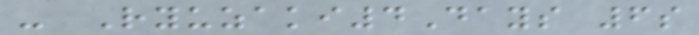- Ryuzaki4Days 6s
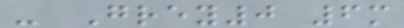- Grey0 6m
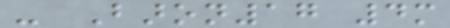- Baron17 4m
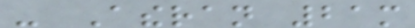- Atheran 21m
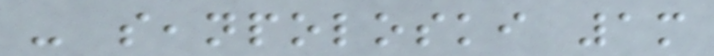- seanpoloski 1m
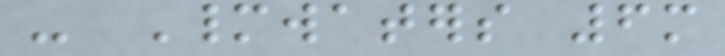- Manywaters 6m
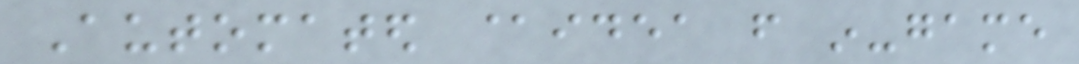Automated @idea from in-game
